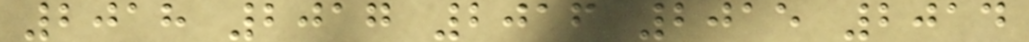2018 2017 2016 2015 2014
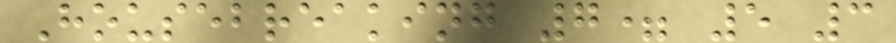Housebreaking 7= 5 3
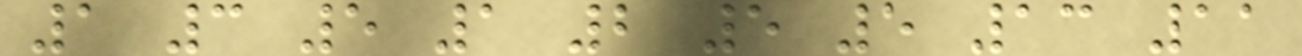1 3 5 1 2 5 5 13 11
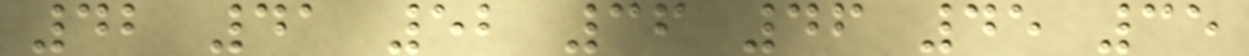42 41 52 36 46 45 35
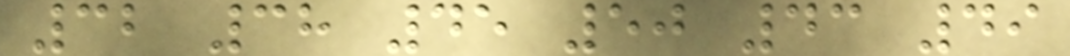32 38 45 50 43 49
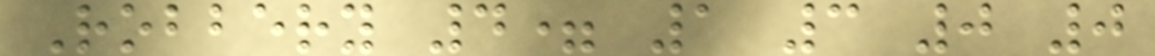Robbery 4= 1 3 0 0
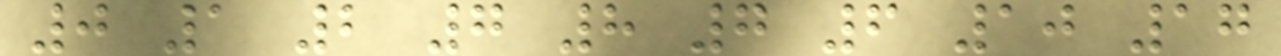0 1 2 7 8 7 6 10 17
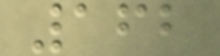162
